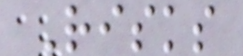Risks
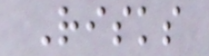Risks
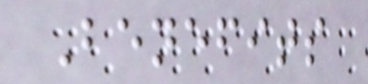Benefits
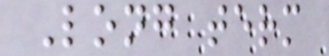Long term
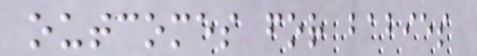outcomes for babies
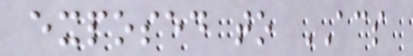exposed to ACS
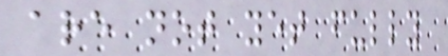are not yet fully
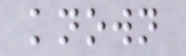known
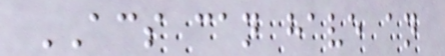ACS can have an
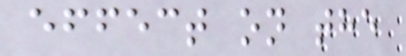effect on the
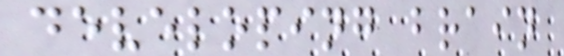developing brain
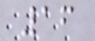16
